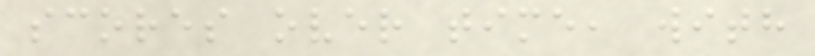scores over time, with
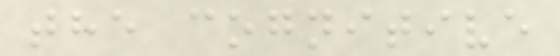the cognitive
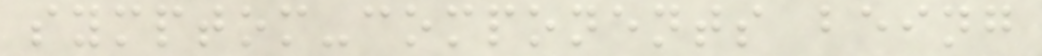symptom-components being
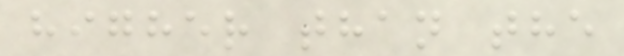higher than the
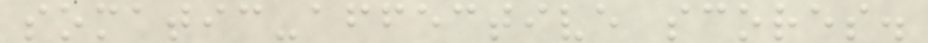somatic-affective scores.
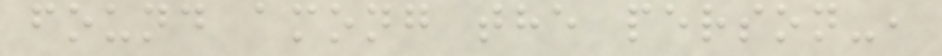found among the person-,
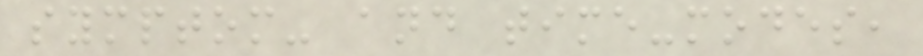symptom- and time-modes,
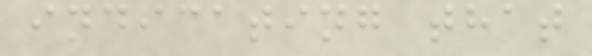indicating that
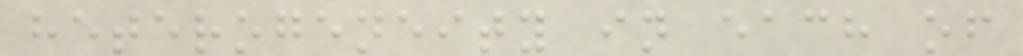heterogeneity in each of
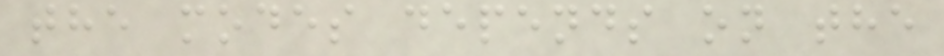the modes depends on the
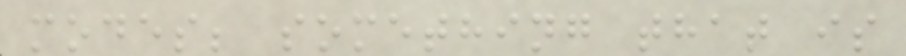modes; something that is
